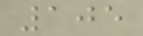105
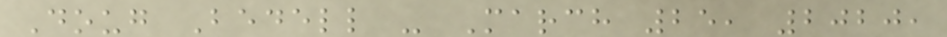Doug Bedell - March 25, 2020,
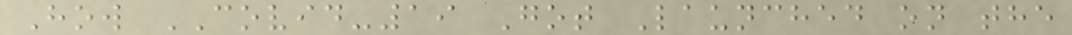How COVID-19 Got Launched on the
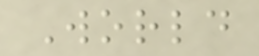World
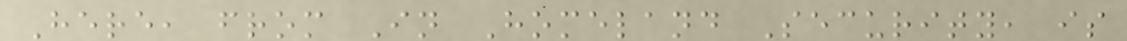Here, from In Homeland Security, is
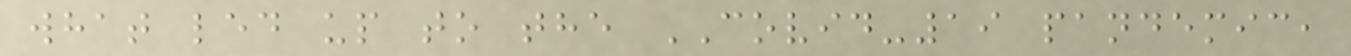what led up to the COVID-19 pandemic,
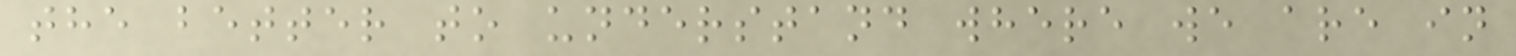the better to understand where we are in
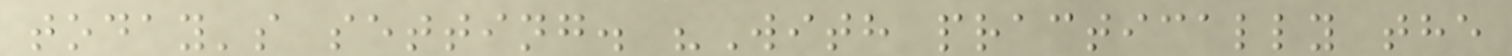today's setting. "With practically the
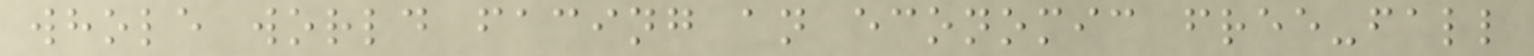whole world facing an economic free-fall
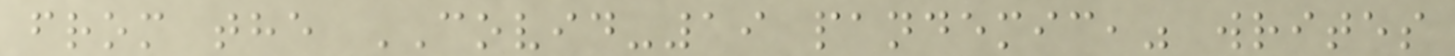from the COVID-19 pandemic," writes
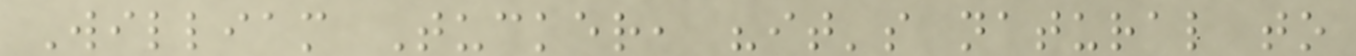William Tucker, "it's natural to
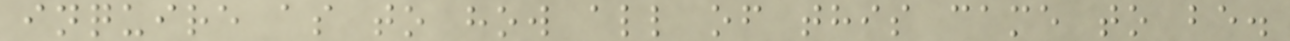inquire as to how all of this came to be.
